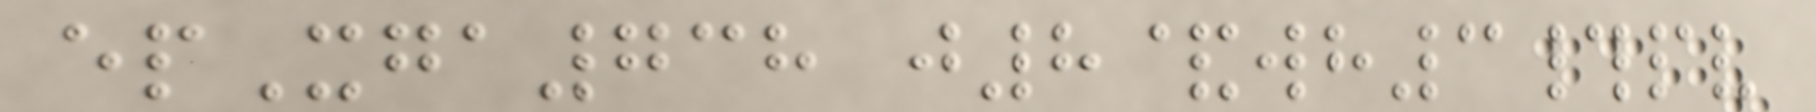epXga738 j8&wh3#pv
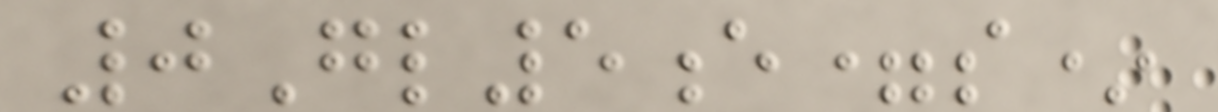0Gl5e=s*
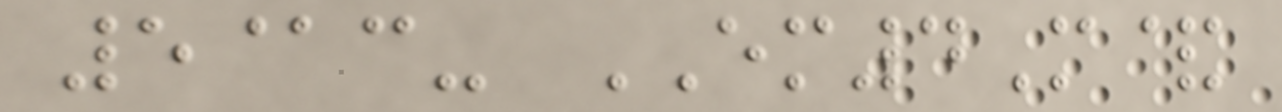5@c- EM4M&
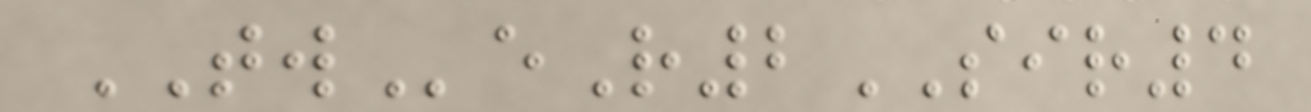TWeR2SIR4
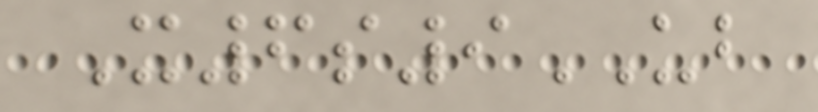X6s9UB
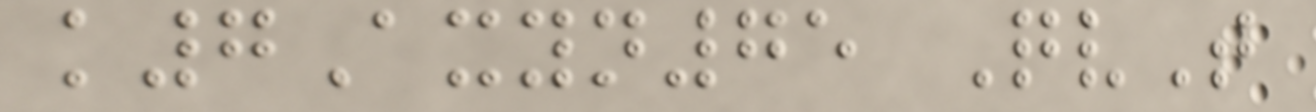k7Axyn75 QvT
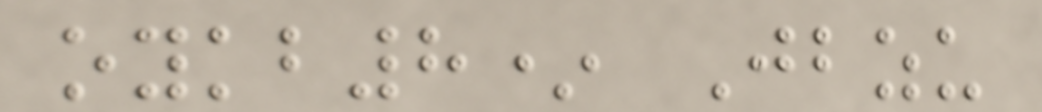oykb8* Jbzu
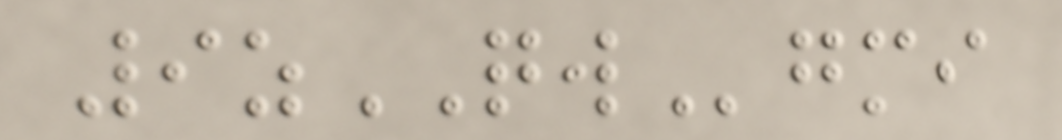9zQWgmi
